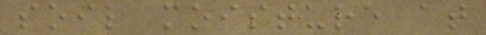soil moisture at
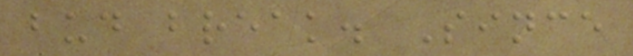bud break. Since
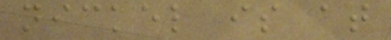nickel is at
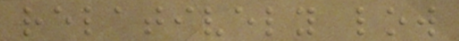relatively low
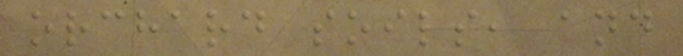orchard soils, and
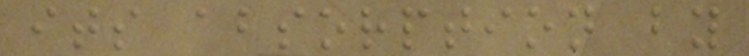its absorption by
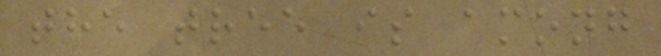the tree is among
